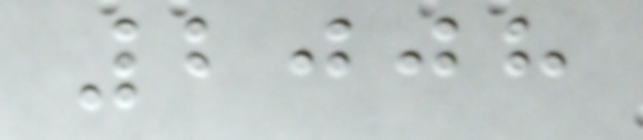2008
